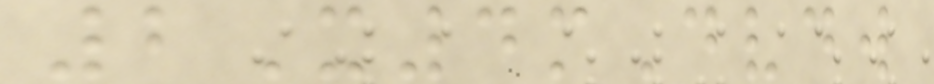2X4mDvdw
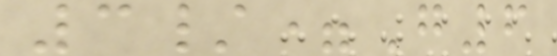3/=G6
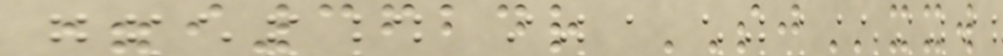=i3624r SJxxw
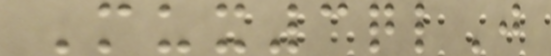Mux3qlJ
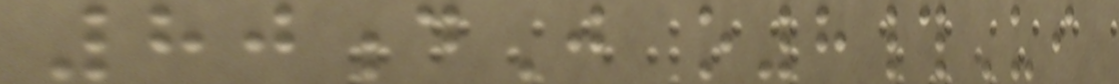80dJ o8#Ui
